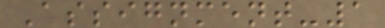Assignment-1
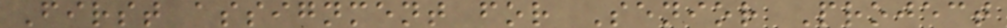First assignment for Senior Project
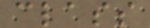class
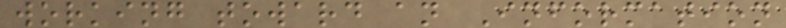working toward an Information
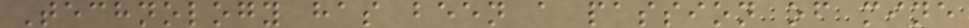Technology has been a passion of mine
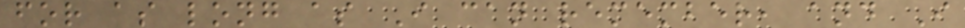for as long as I can remember, and I
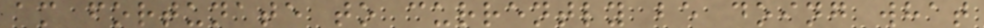am fortunate to currently be doing what
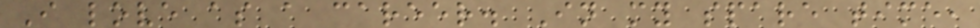I love as a career. In my spare time,
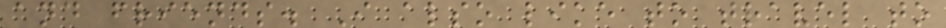and friends. I also like to travel to
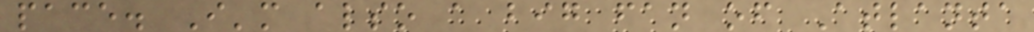pace. I'm also a big fan of Atlanta
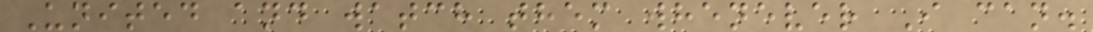United and watch them whenever I can.
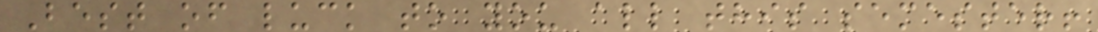Best of luck to you all this semester!
